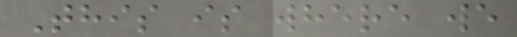This is where we
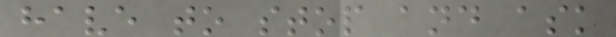have to stop and ask
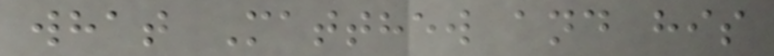what Matthew and his
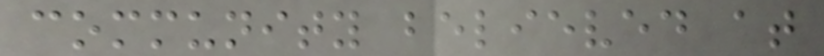community believed at
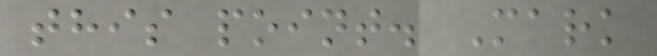this point. Mark
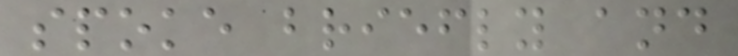spoke briefly and
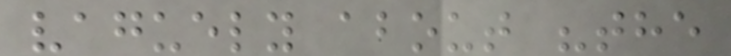vaguely about "the
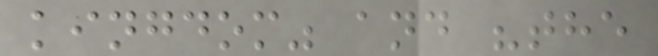kingdom" and "the
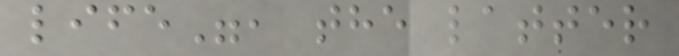life", the latter
